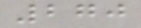270
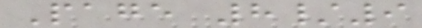Page 8/9
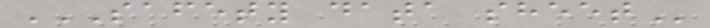SAFETY DATA SHEET
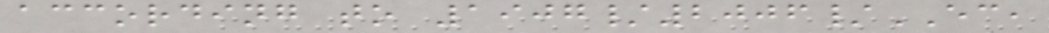according to 1907/2006/EC,
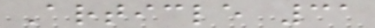Article 31
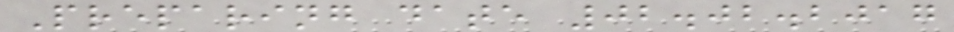Preparing date 02.02.2017
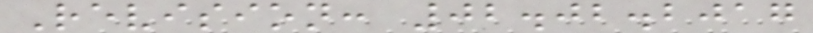Revision: 02.02.2017
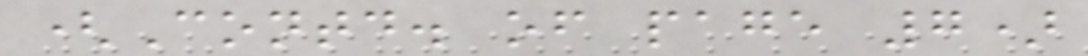(Contd. of page 7)
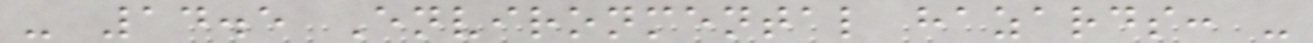- 14.5 Environmental hazards: -
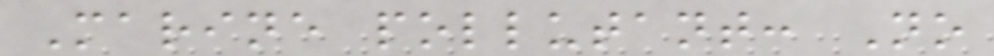Marine pollutant: No
